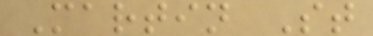Martin St
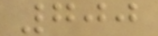700
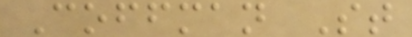Coffman St
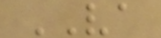VA
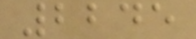2245
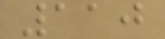110
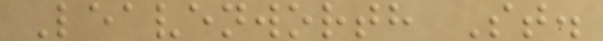Leavenworth St.
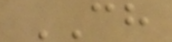CH
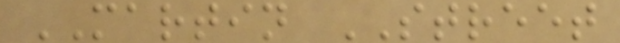MARTIN STREET
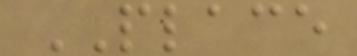PLACE
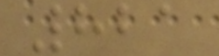821
